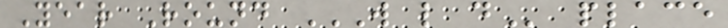Year Round W L D place
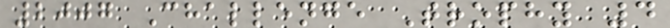2007 Challenge Trophy 4
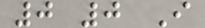0 0 I
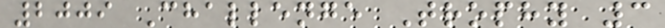2009 Challenge Trophy 3
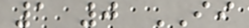1 0 II
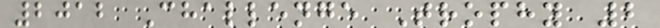2012 Challenge Trophy 2
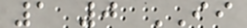1 0 II
